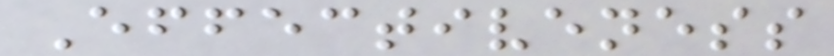Effectiveness
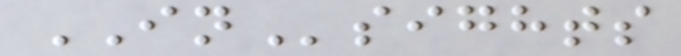INsights
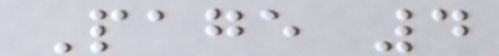Page 4
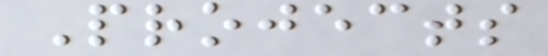Projects
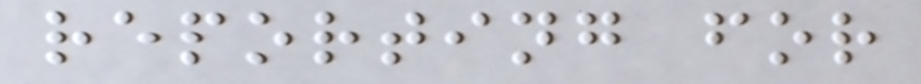reporting for
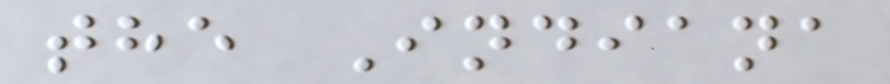the Indiana
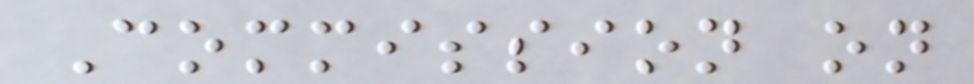Commission on
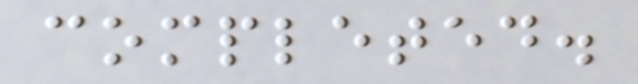completed.
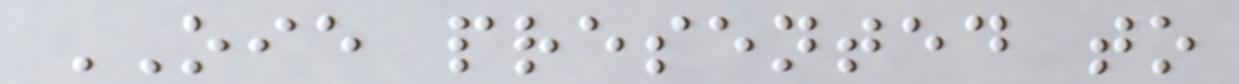OIE presented to
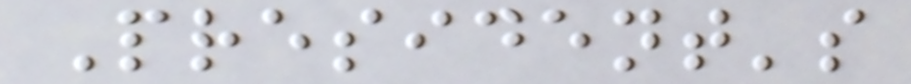President's
